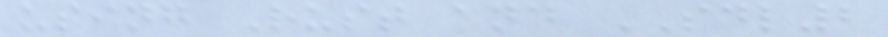using Rust and SDL2
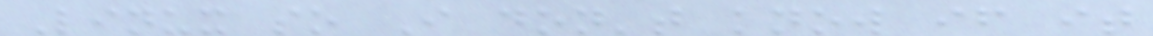Linux so I don't know if it
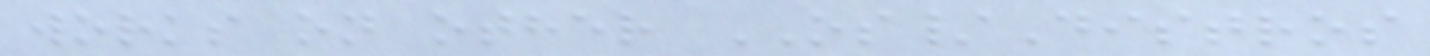works on other OS/Distros
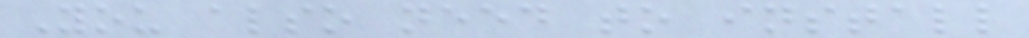You also need to install
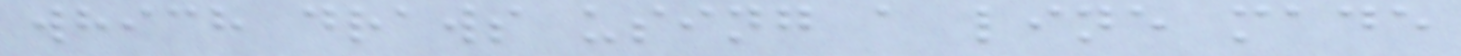which draws using a line made
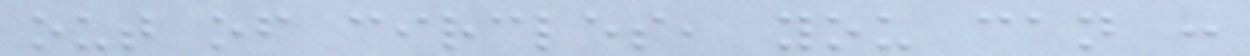out of circles, you can :
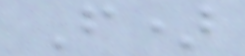F)
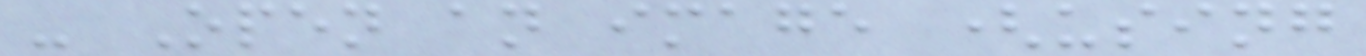- Open an image (using
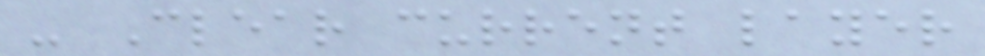- Clear current layer
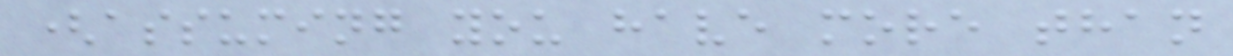(assuming you have more than
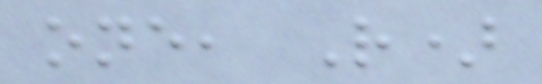one, R)
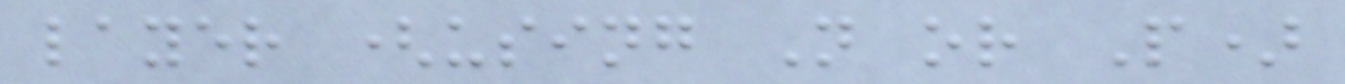layer (using N or P)
